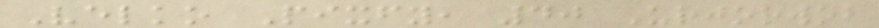Velko Pixfy, 40 Urjorwob
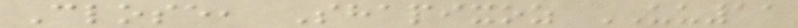Close, Shapixoz UU11
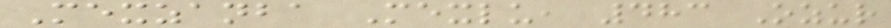Mexzanba Mexlu, 483 Ozur
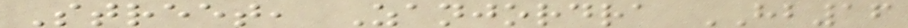Street, Zanjordra HB16
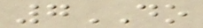7DO
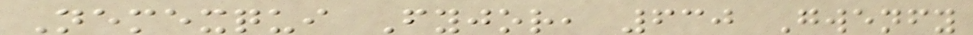Nemexqui Fyjor, 630 Gwenfy
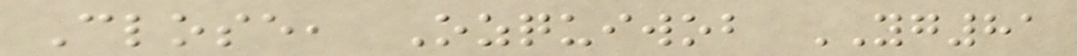Close, Ozquiwob YG81
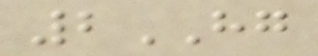2HG
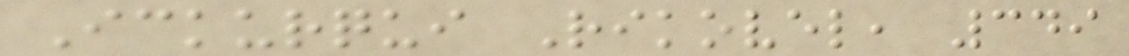Ickurqui Rikovel, 349
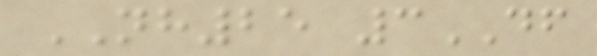NH25 3DF
